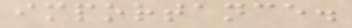importance.
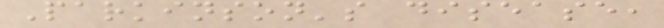Parkinson's disease,
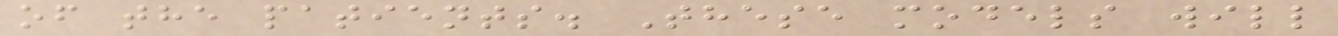of the patients. These models will
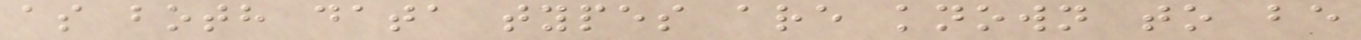as both data types are known to be
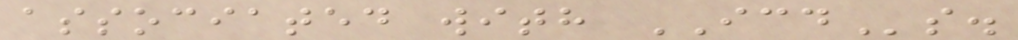associated with ICDs.
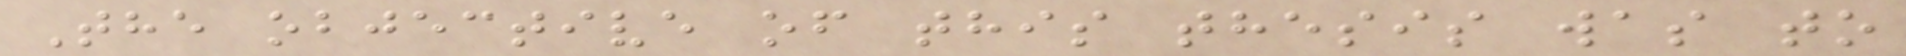The objective of this thesis was to
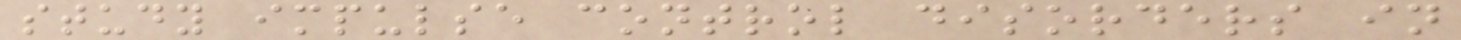study impulse control disorders in
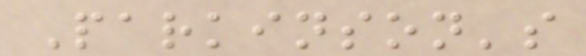Parkinson's
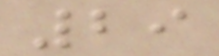29
